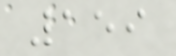159
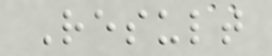Result
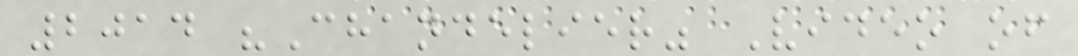2014 "Chandelier" Video of
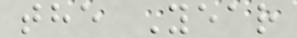the Year
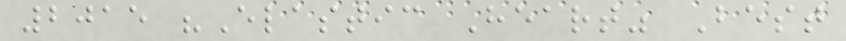2015 "Elastic Heart" Best
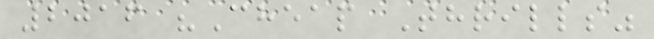2016 "Cheap Thrills"
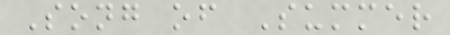Song of Summer
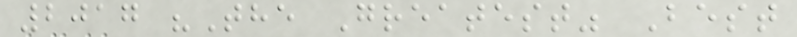2017 "The Greatest" Best
